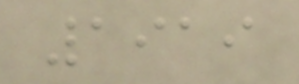1919
